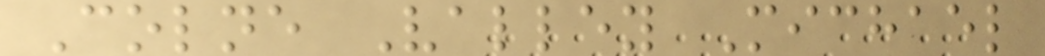Colne Valley Michael
